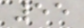55
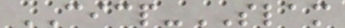CICP-SLAM
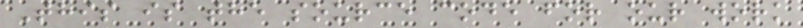This is the source code for our work
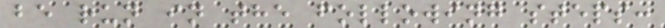be run in the following steps:
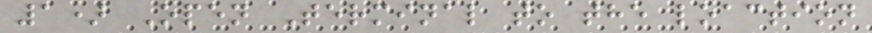1) Open Terminal to the loaction
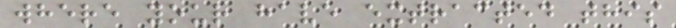where your have extracted this
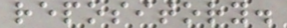repository.
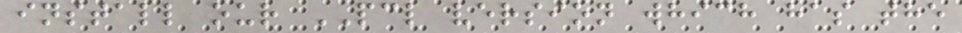install our PCL version which has the
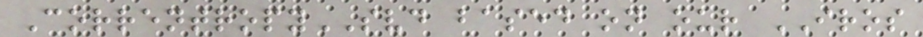CorrentropySVD based on our IROS
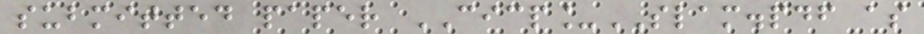submitted paper CICP_SLAM.pdf as
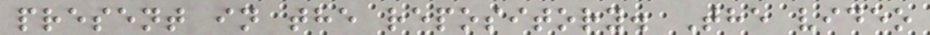present in the repository. The video
